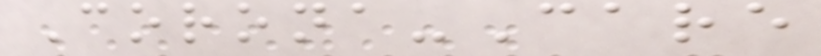Corona-Care
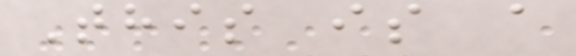This is a
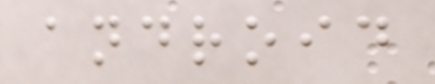android
